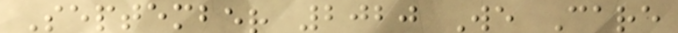September 2020 We Care
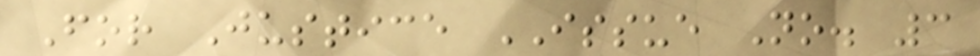For Justice ISSUE No. 3
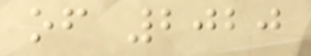of 2020
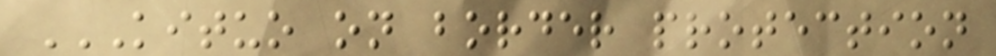KITUO ON BORDER PROTECTION
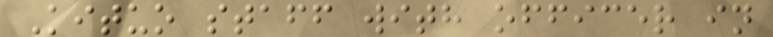Kituo staff with officer in
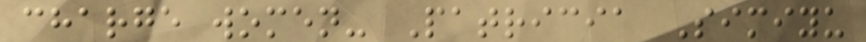charge women- Patricia Simiyu
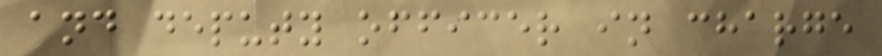and deputy officer in charge
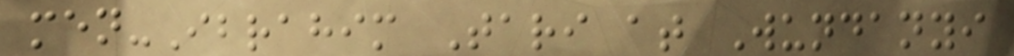men-Ibrahim Tari at Wundanyi
